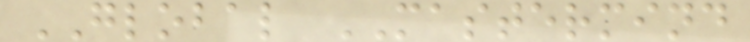GLOBAL MASTERMIND
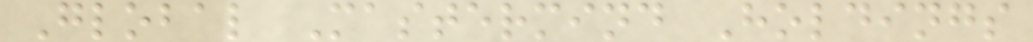Global Mastermind Holdings
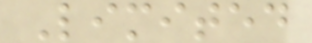Limited
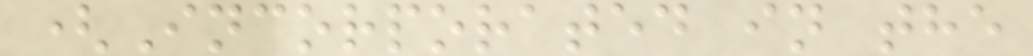(Incorporated in the
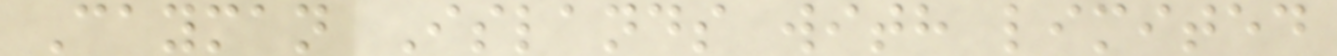Cayman Islands with limited
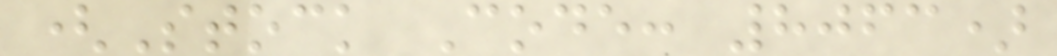(Stock Code: 8063)
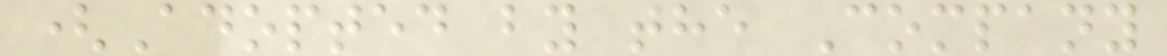(Adopted by the Company
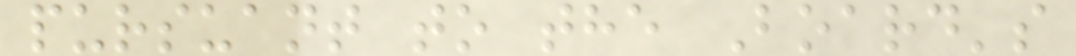pursuant to the Board's
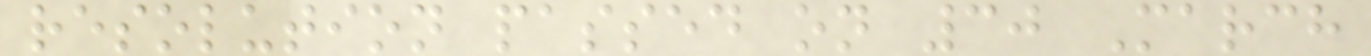resolution passed on 30 March
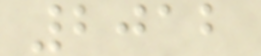2012
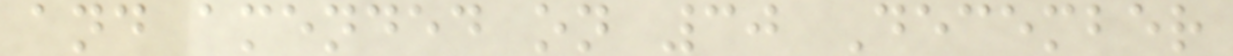and amended on 30 December
